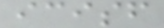icisf
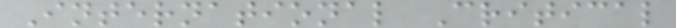International Critical
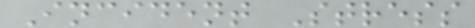Incident Stress
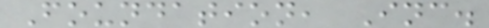Foundation, Inc.
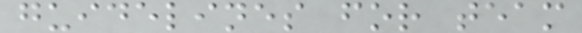guidelines for team
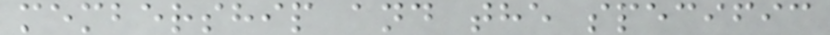membership and the specific
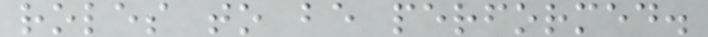roles to be performed.
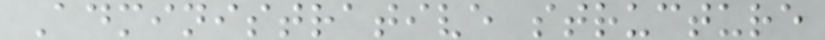Administrative structure
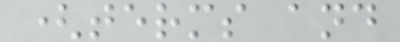(terms and
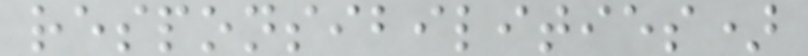responsibilities)
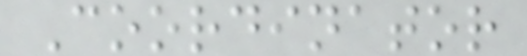Coordinator
